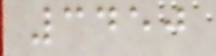3450
